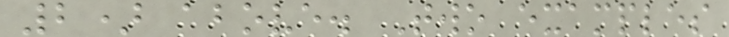2) above. Two examples
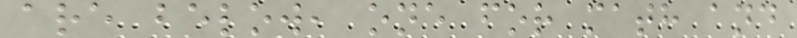are below, one for math and
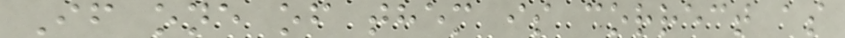If one of them is correct as
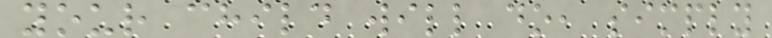your child will do, simply
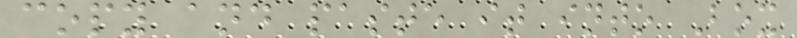copy and paste it into Box
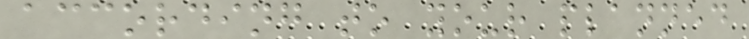according to your planned
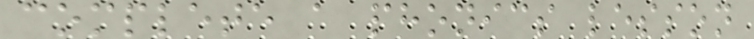complete a phonics lesson
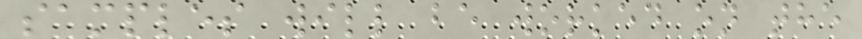samples will be worked on the
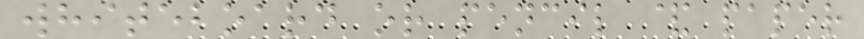whiteboard or pencil & paper
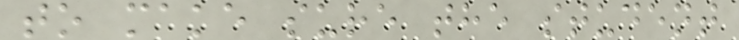to make sure the student
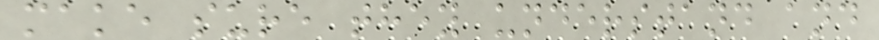make sure they understand and
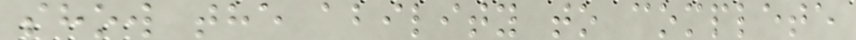show the ability to complete
